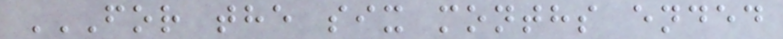FOR THE SIX MONTHS ENDED
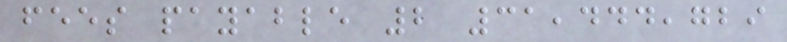fees payable 2 31,444,729
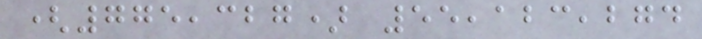(775,327) 55,123,274
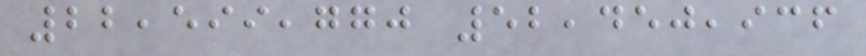22,599,770 52,450,936
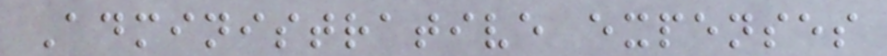Administrative expenses
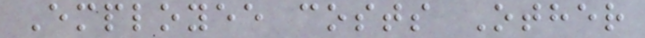Employee costs Other
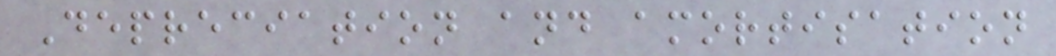Depreciation and amortisation
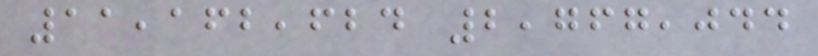11,162,624 2,767,044
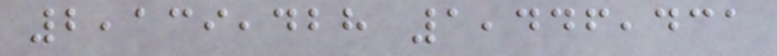2,139,428 1,446,431
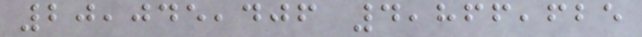20,045,406 4,866,625
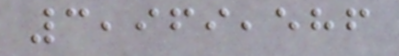3,969,586
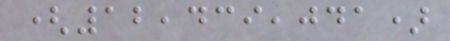(12,439,041)
